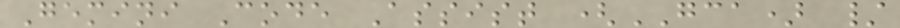Gemini Code Assist (GCA) /
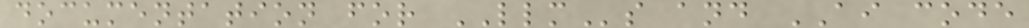documentation for LLMs and AI code
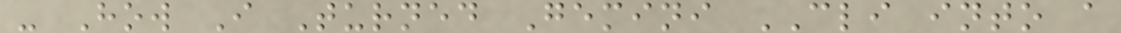- How I Turned Gemini CLI into a
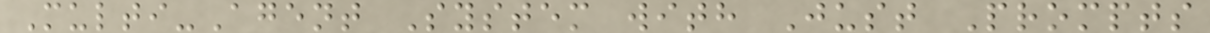Multi-Agent System with Just Prompts
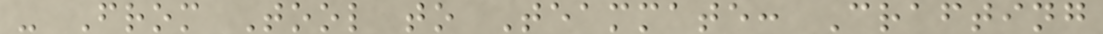- From Tool to Teammate: Crafting
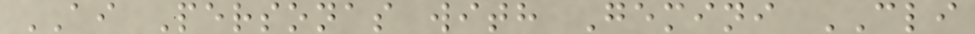AI Personas with Gemini CLI
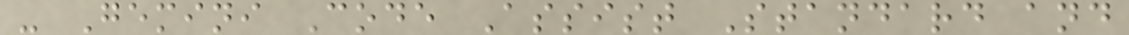- Gemini Code Assist Standard and
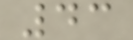43
